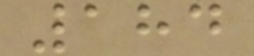184
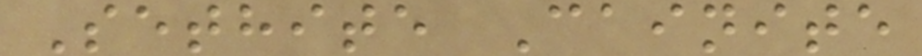Sethite Cainite
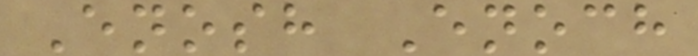Enosh Enoch
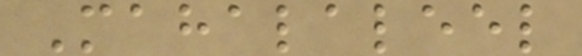Mahalaleel
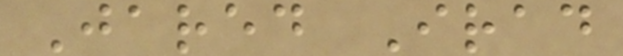Jared Irad
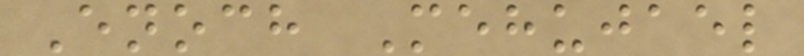Enoch Mehujael
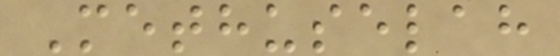Methuselah
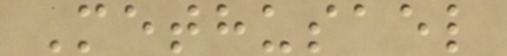Methusael
